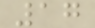17
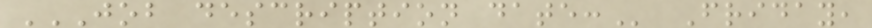JOB DESCRIPTION DATE: Friday,
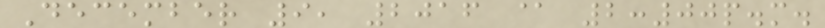December 9, 2016 @ 2:00p.m.
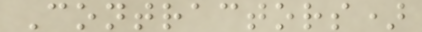Contractors)
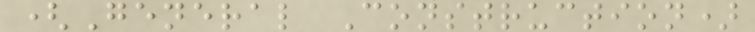(General Construction)
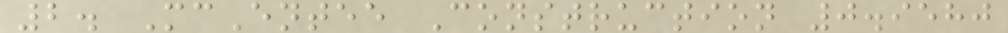2. McEntee Construction 0.9580
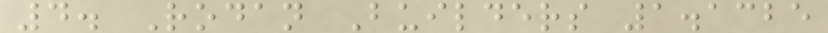4. Rodan Builders 1.1325
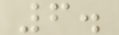6.
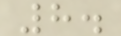8.
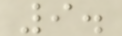9.
